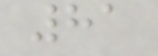81
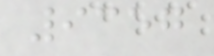9357
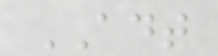ADT
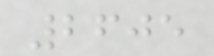2605
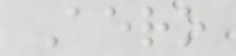Aero
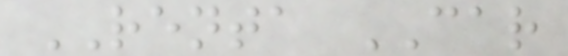RENTA CAR
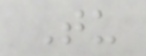Tu
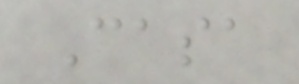Casa
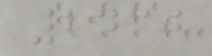2430
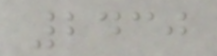2430
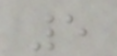5
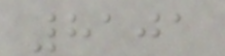8101
